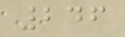246
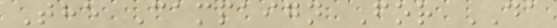The Campaign For DA
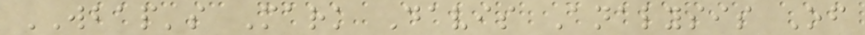WBAP's Mark Davis Analysis Of
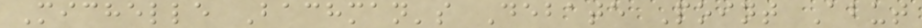Michelle Bachman's Debate Point Abut
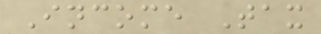Income Tax
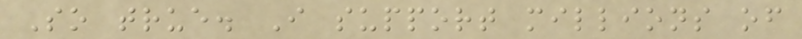So true. I support millions of
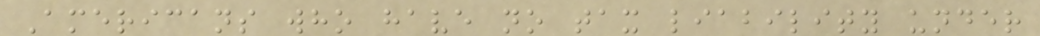Americans who have no tax liability under
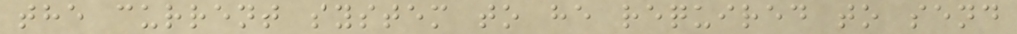the current system to he required to send
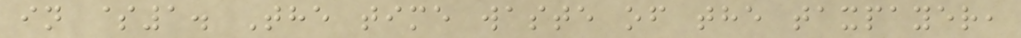in $1. The time waste of the taxpayer,
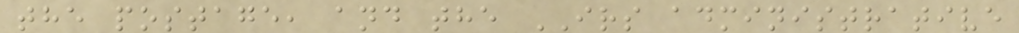the postage, and the IRS administrative
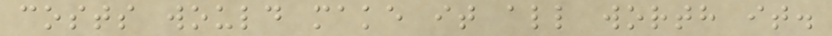costs would make it all worth it.
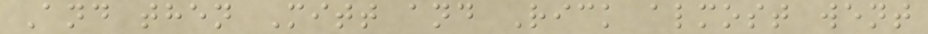And then Mitt and Rick almost went
